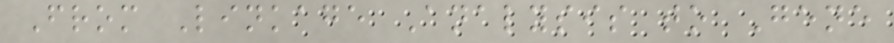From Linkage Analysis to Gene
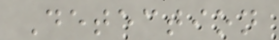Detection
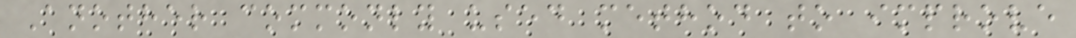Another commonly used method to improve
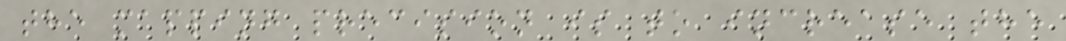the mapping precision is to increase the
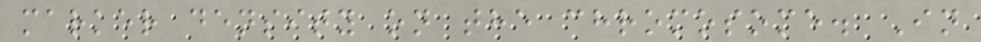marker density on the chromosome. In
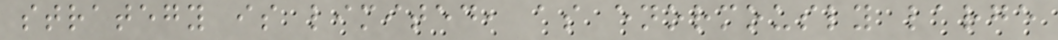strategy is limited, as enormously large
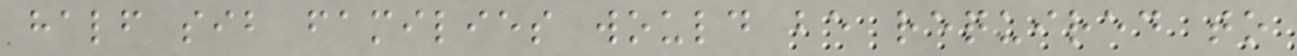half sib families would be required to
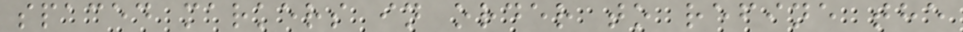spaced markers in order to refine the
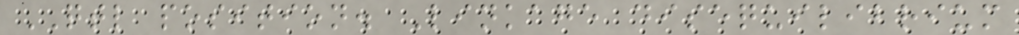QTL position. Linkage disequilibrium
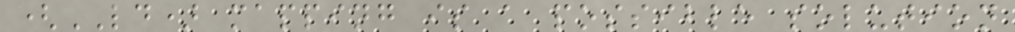(LD) mapping is a possible solution
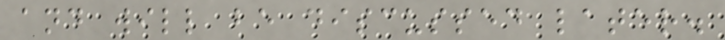and will be discussed later.
